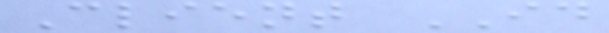Client ID
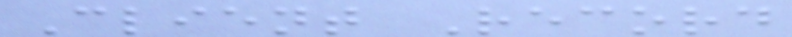Client Record
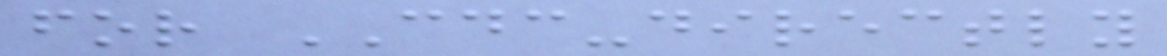for CDC-directly
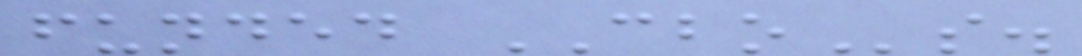funded CBOs.
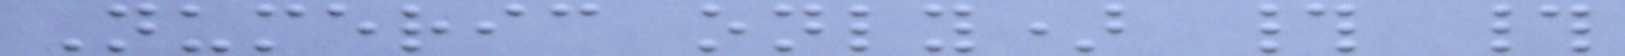Numeric only) # #
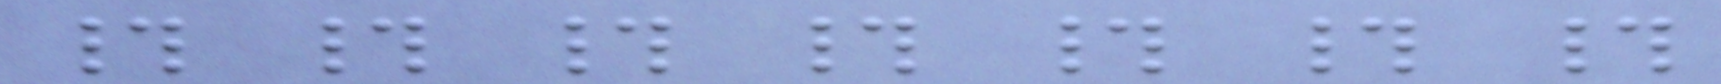# # # # # # #
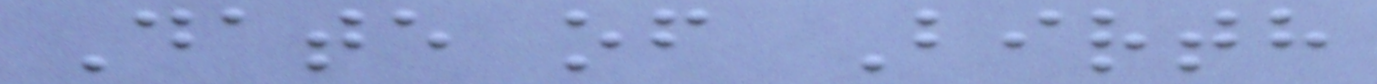Date of Birth
